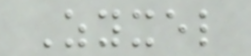Zyxel
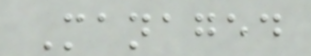Managed
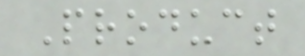Product
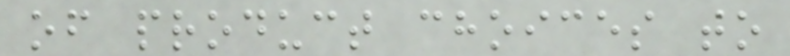of product choices to
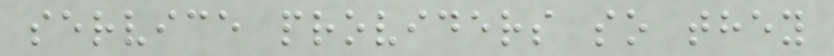service providers so they
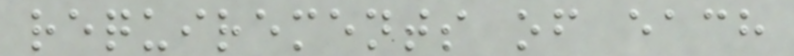requirements of each
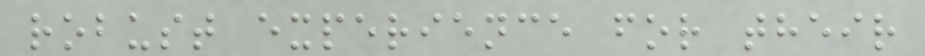robust experience for their
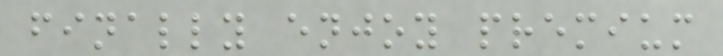finally enjoy premium
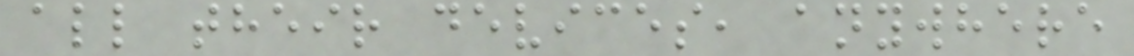all their devices, anywhere
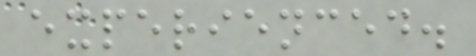experienced.
